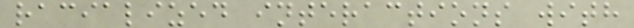racialized interactions with
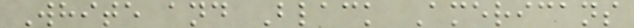White and Black Americans
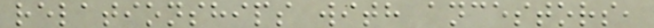relationships with ancestors,
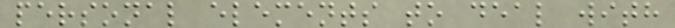personal elements to deal with
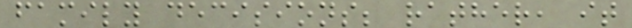family decisions; rather, it
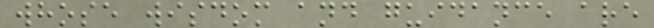whose wisdom and guidance are
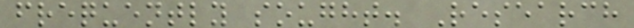frequently sought. Research
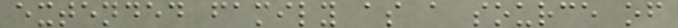extended family as a source of
